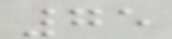75
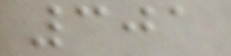301
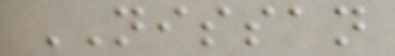NISSAN
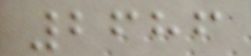2686
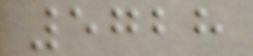5728
